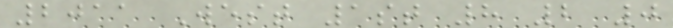2011 West 1st 8 2 0
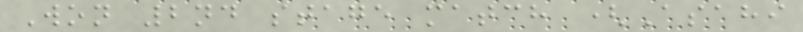Won 2nd stage match (Asahi
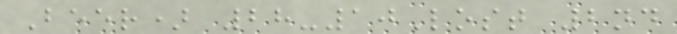Beer) 28-10Lost 2nd
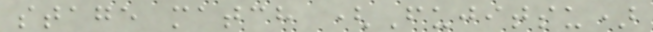stage match (Fujitsu)
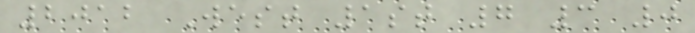2012 West 1st 7 3 0
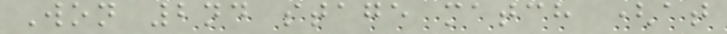Won 2nd stage match (at
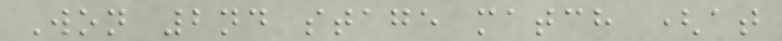Won 2nd stage match (at
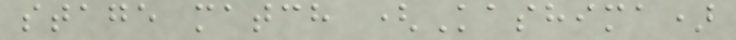stage match (Kashima)
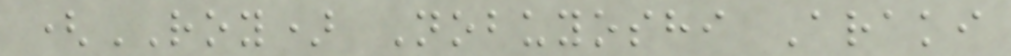(ROY) Nobuyoshi Araki
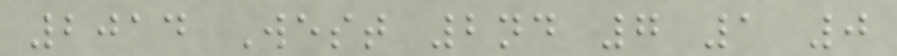2014 West 2nd 7 1 0
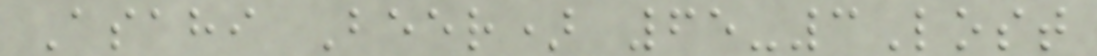Asahi Beer) 65-3Lost
